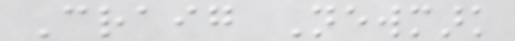Craig Newmark
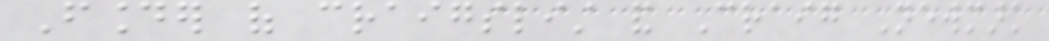Founder of craigslist and Craig Newmark
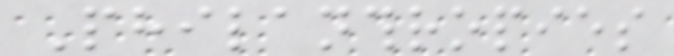Philanthropies
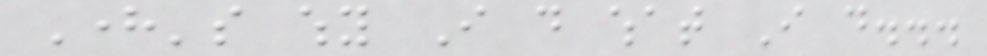Here's why I do what I do...
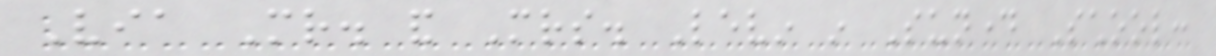Via Mr. and Mrs. Levin in Sunday School:
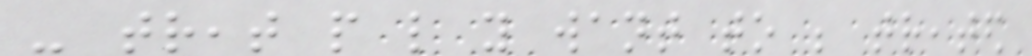- treat people like you want to be treated
